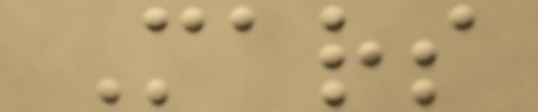Mars
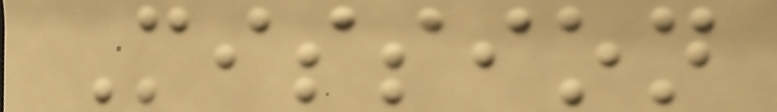Mission
